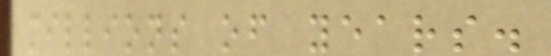millions of years.
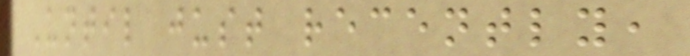Until just recently,
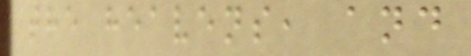the heavens, and
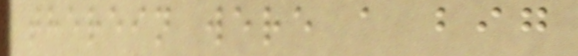therein were a big
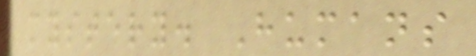mystery. Humans
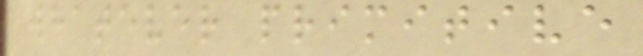whatever primitive
